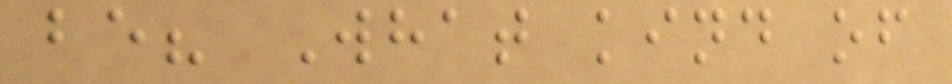be? What kind of
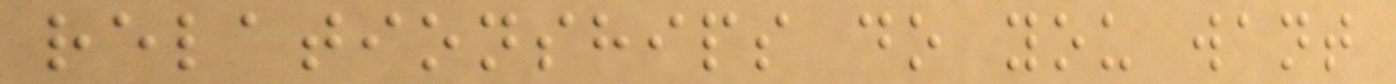relationships do you want
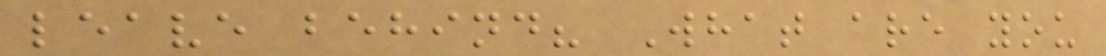leave behind? What are you
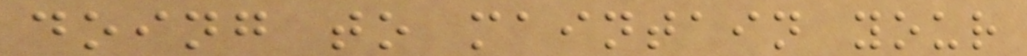doing to maintain your
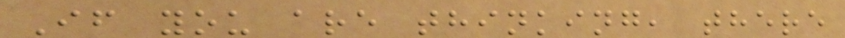If you are thinking, there
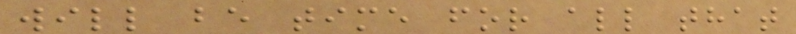will be time for all that
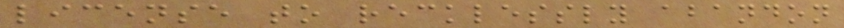license to recklessly abandon
